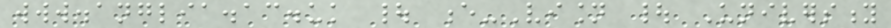www.anglia.ac.uk | e-Vision | University
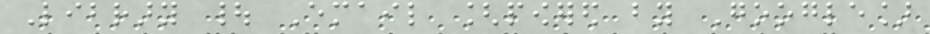Library | Email [powered by Google]
